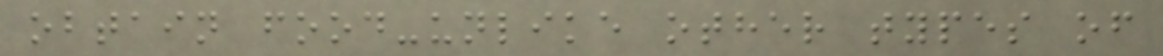obtain food-unlike other types of
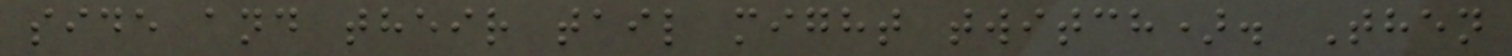side and their tail might twitch). Then
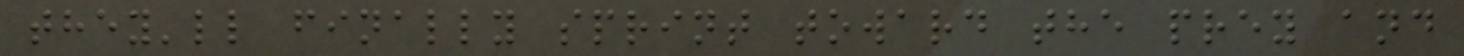they'll finally sprint toward the prey and
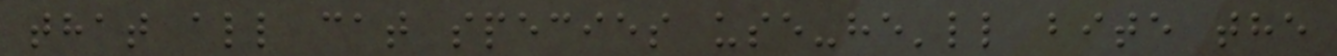that all cat species use-he'll bite the
